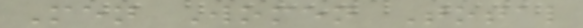Men Women Total
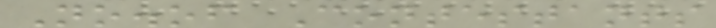No.of Contestants
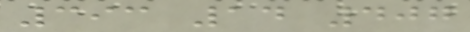393 14 407
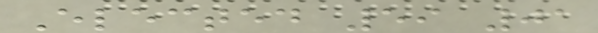Elected 59 01
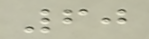60
